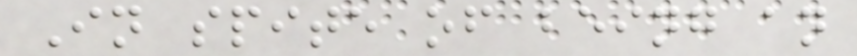In spite of being an
